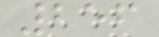256
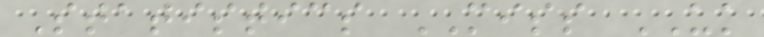Statistics MISS UK
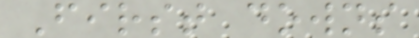First downs
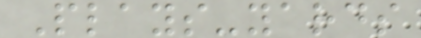Plays-yards
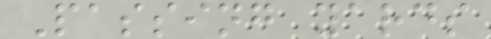Passing yards
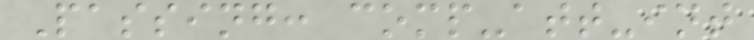Passing: comp-att-int
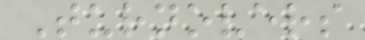Turnovers
